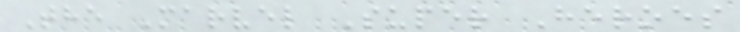The Marvel Super Heroes
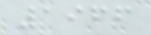1966
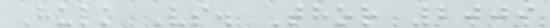Hulk Vs. Thor 2009
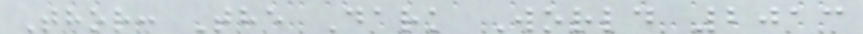Thor: The Dark World 2013
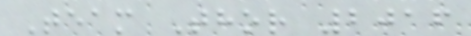Team Thor 2016
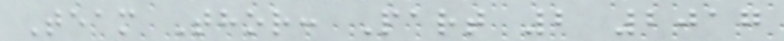Team Thor: Part 2 2017
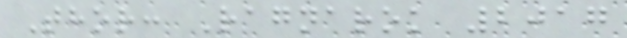Thor: Ragnarok 2017
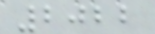2022
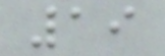19
